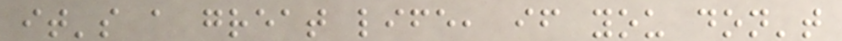it's a great life, if you don't
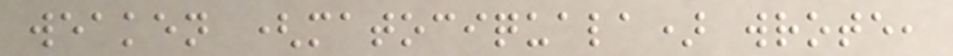weaken (matociquala) wrote,
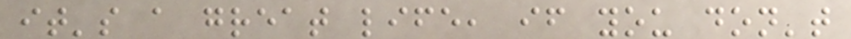it's a great life, if you don't
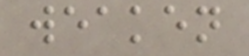weaken
